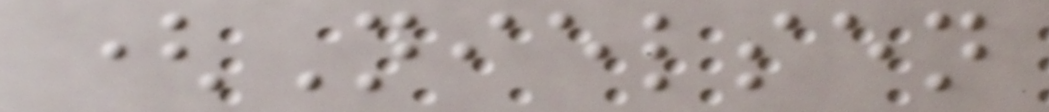(Nielsen
